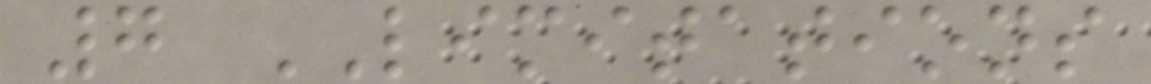7 LIMITATIONS
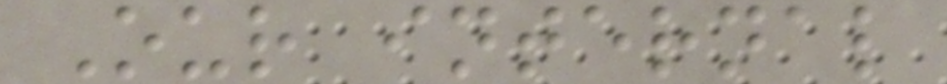Our internal
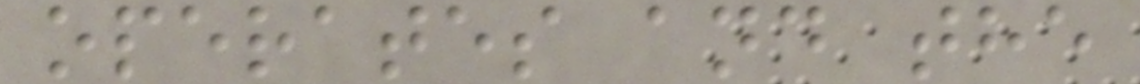operates and the
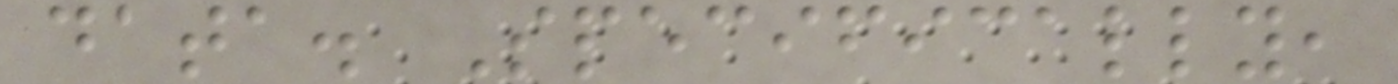data. Specifically,
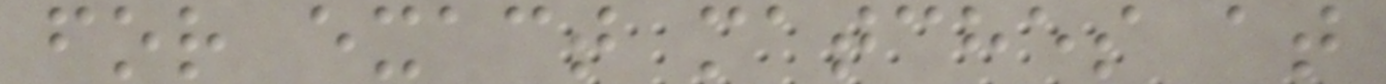for exact matches at
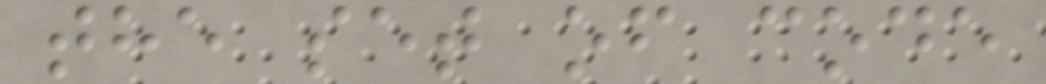the set of code
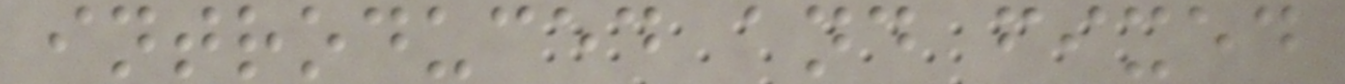introduced and fixed
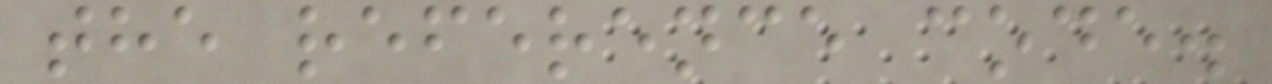the reference code.
